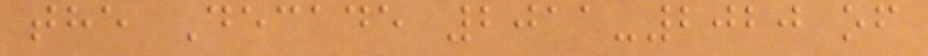the Decade 2011-2020 of
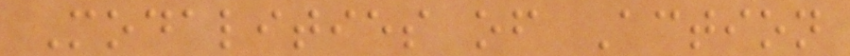Modalities of Action
